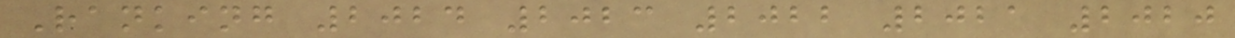Ranking 2024 2023 2022 2021 2020
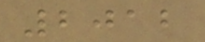2012
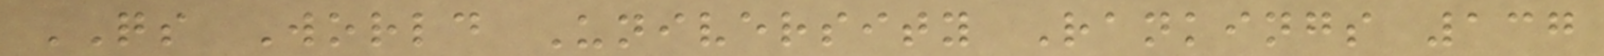QS World University Rankings 137
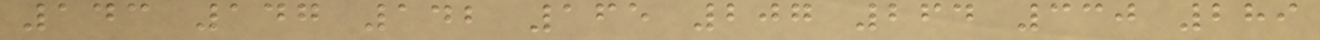143 147 142 165 207 264 330 289
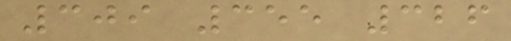309 355 326
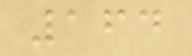164
